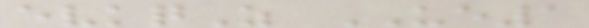evkqZ UE1
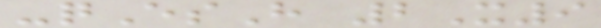-qEsH 2X9
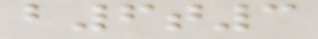b6t3
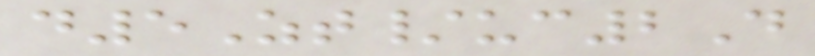d5Zt/uc2D
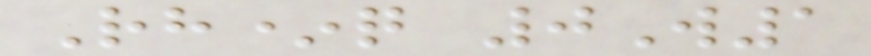Rh*q 0W1
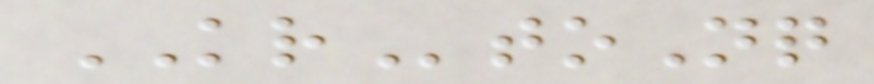KRtoNq
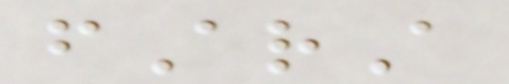fArA
